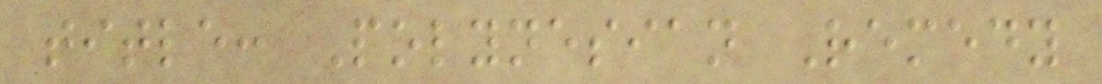title: Polynesian Remedy
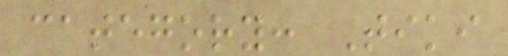category: Tiki
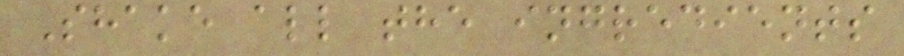Shake all the ingredients
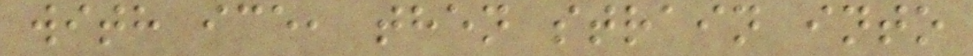with ice, then strain into
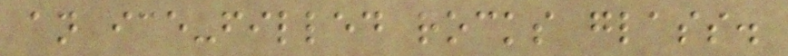an ice-filled rocks glass.
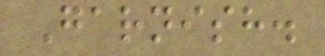Garnish.
